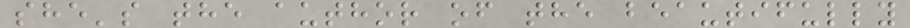she's the author of the beautifully
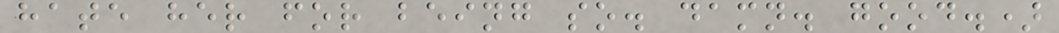hate her for being so. damn. good.)
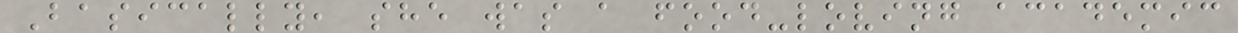Basically, she was a food-loving academic
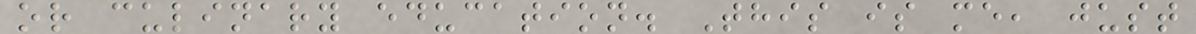or culinary education. This is me, just
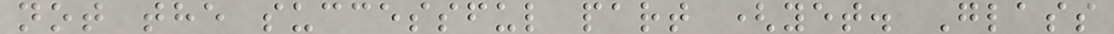not the successful part (yet. Glass
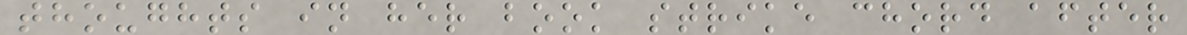thoughts in her book strike chord after
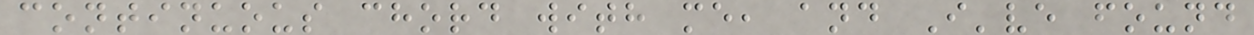continuous chord with me, and I've found
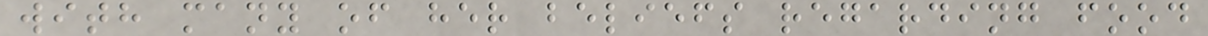with many of her beliefs regarding food
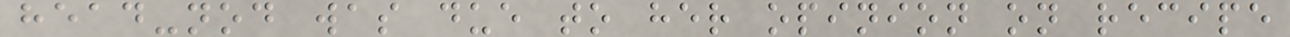head-nod was due to her opinion on recipe
